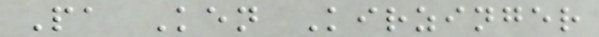Pa Ken Kirzinger
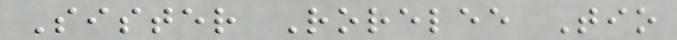Sister Rorelee Tio
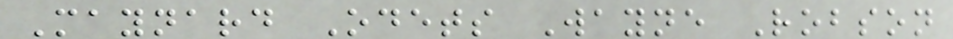Maynard Odets Wayne Robson
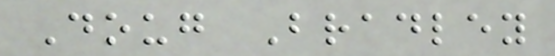Doug Bradley
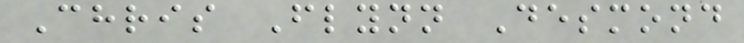Chris Flynn Desmond
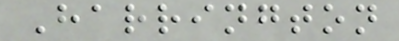Harrington
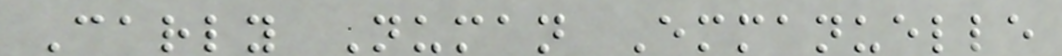Carly Numan Emmanuelle
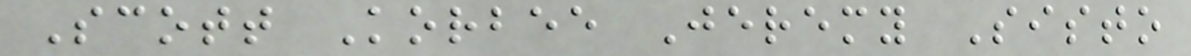Scott Korbee Jeremy Sisto
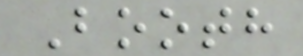Booth
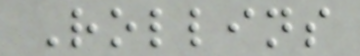Rollins
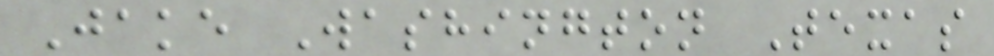Jake Washington Texas
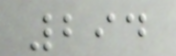294
